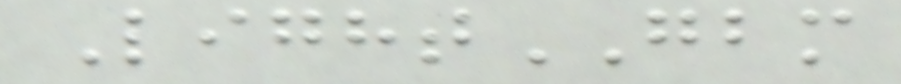LightGBM
